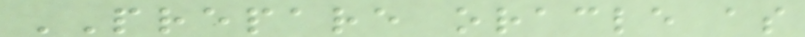PREPARE oracle as
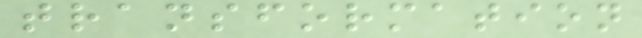transformation
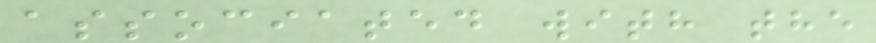associated with the
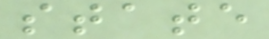state
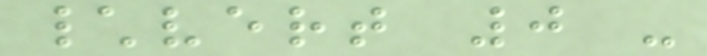\vert 0 -
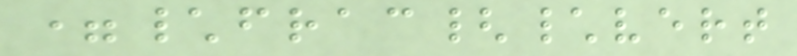=\frac{\vert
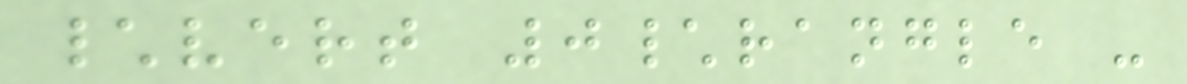\vert 0\rangle -
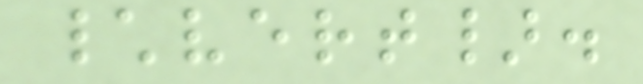\vert}.
